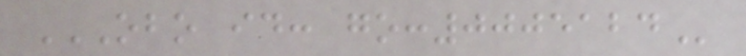OBO ID: GO:0005124
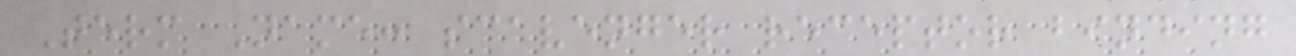Term Name: scavenger receptor binding
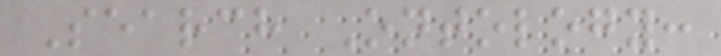Search Ontology:
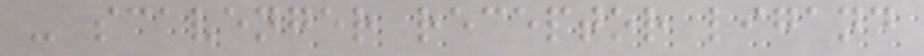- scavenger receptor ligand
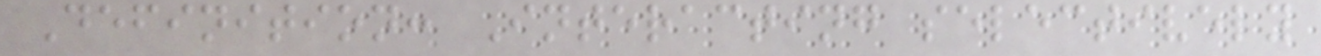Definition: Interacting selectively
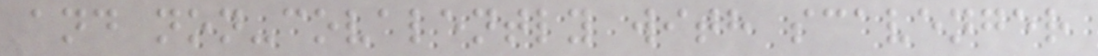and non-covalently with scavenger
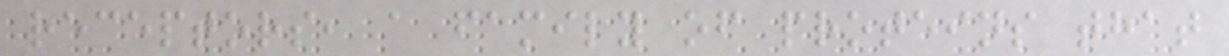receptors, a family of proteins that
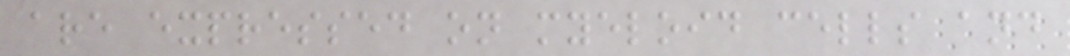are expressed on myeloid cells and
